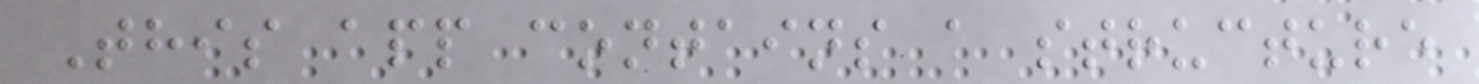This app contains a structure
